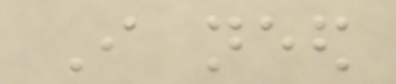I need
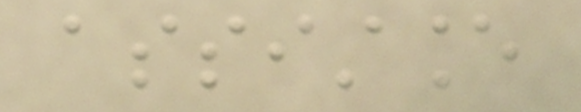assistance
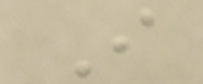I
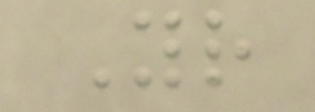Your
